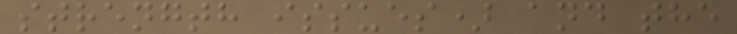strength issues) and the
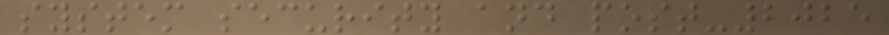system security and post-2025
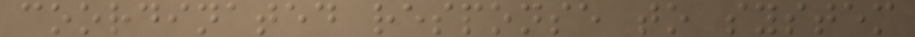coordinated response to system
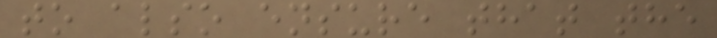to also ensure that the
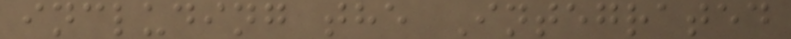including the Integrated
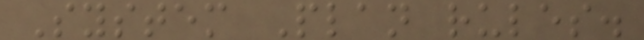System Plan rules.
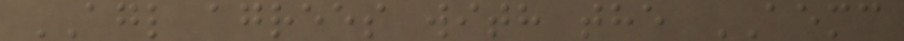AGL agrees with the AEMC
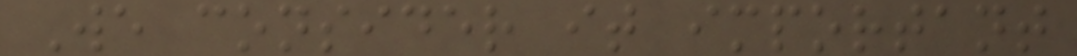We consider it important
